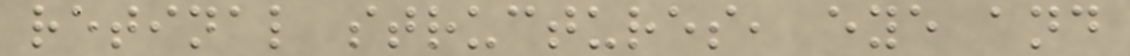retinal structures, eye and
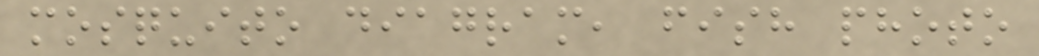mosquito diagram, fish photo
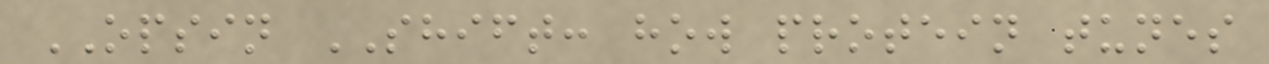OPSIN SHIFT: how protein tunes
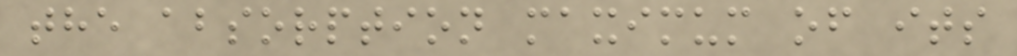the absorption maximum of its
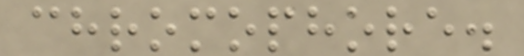chromophore.
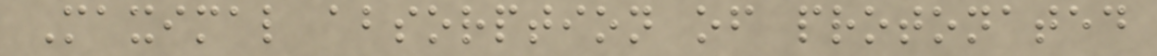Maximal absorption of protonated
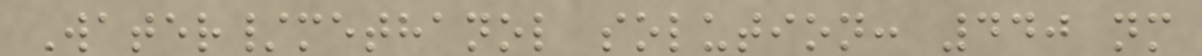Water/methanol solution: 440 nm
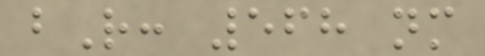bR: 568 nm
